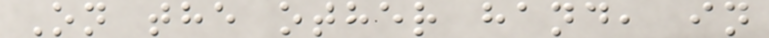On the other hand, in
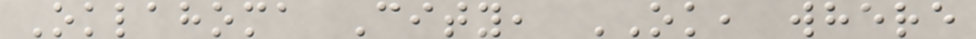Oklahoma City, OK, where
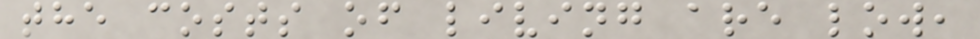the costs of living are low,
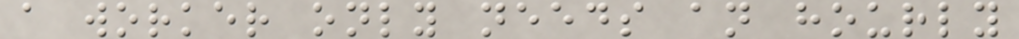a worker only needs an hourly
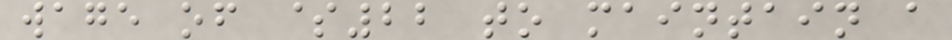wage of $22 to maintain a
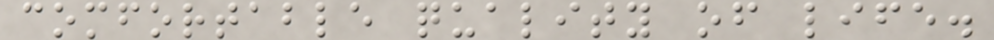comfortable quality of life.
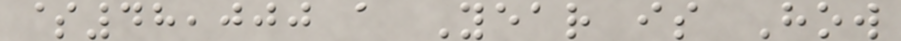$48,000 a Year is How
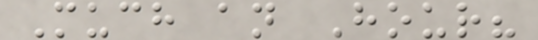Much an Hour?
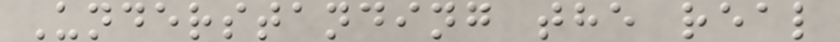Understanding the real
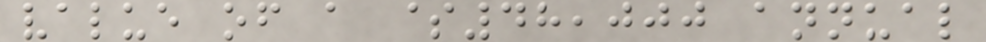value of a $48,000 annual
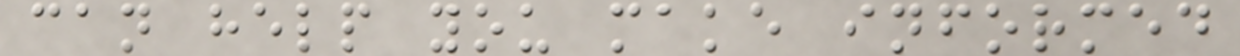can help you make informed
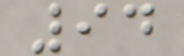94
